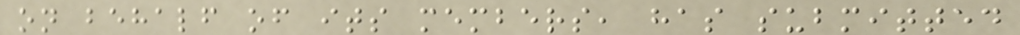on behalf of its members, has submitted
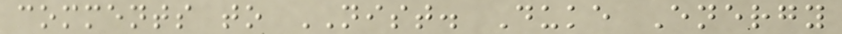comments to NIST. Duke Energy
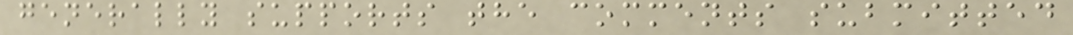generally supports the comments submitted
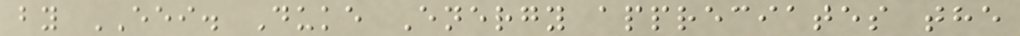by EEI. Duke Energy appreciates the
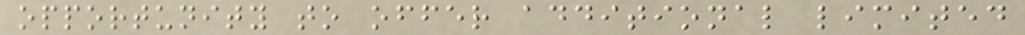opportunity to offer additional limited
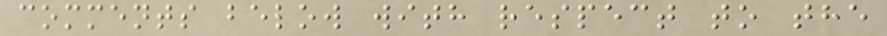comments below with respect to the
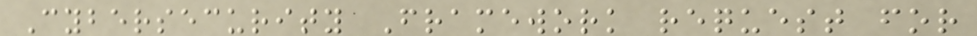Cybersecurity Framework request for
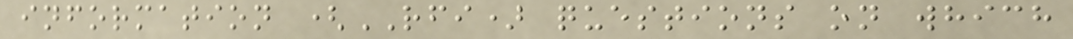information (RFI) questions on which
